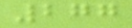277
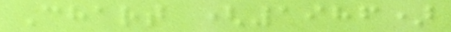Chart (1986)
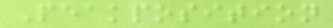Peakposition
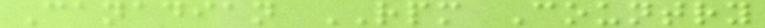Canadian RPM Country
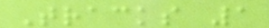Tracks 1
